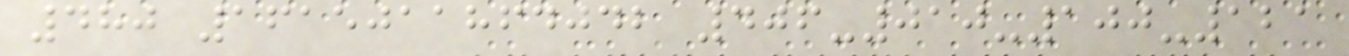480 1615011864042 406-010-100-121
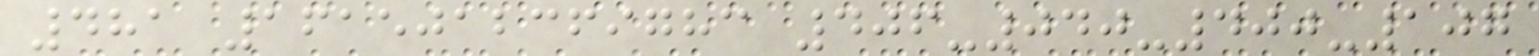481 1615012369783 406-040-400-107
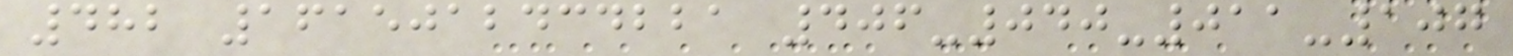482 1615012434221 406-040-011-107
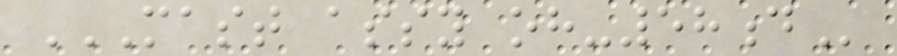MAST ASSY OH-58D
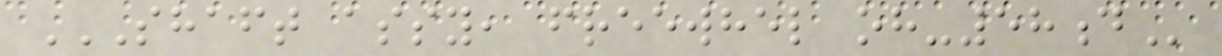SHAFT ASSY, FREEWHEL OH-58D
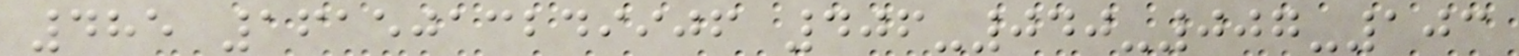485 1615013249906 406-040-007-103
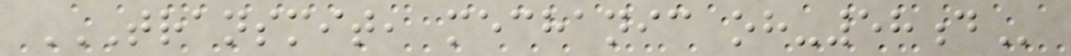TRANSMIT, MECHANIC OH-58D
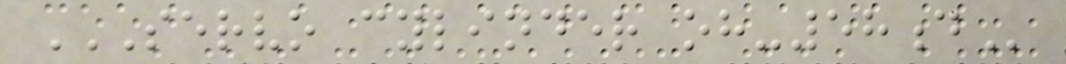SERVO CYLINDER OH-58D
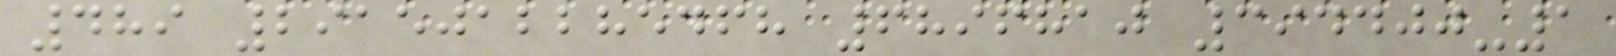489 2915012285468 6896810 394400-1
